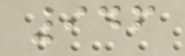946
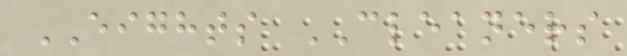EIGHTS CLEANERS
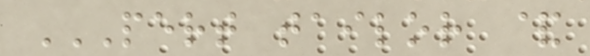PERT TAILOR &
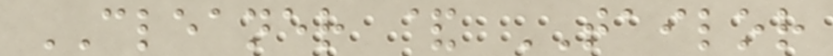CLEANER & TAILOR
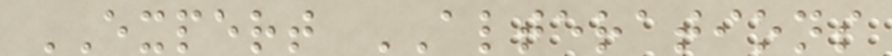EXPERT ALTERATIONS
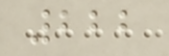222
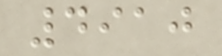4910
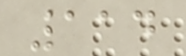114
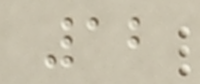12
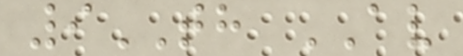9TH AV
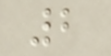2
